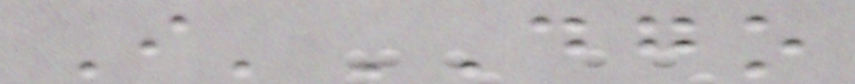I'DGO
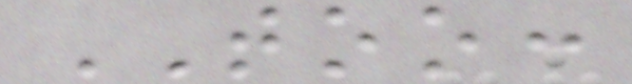TOO:
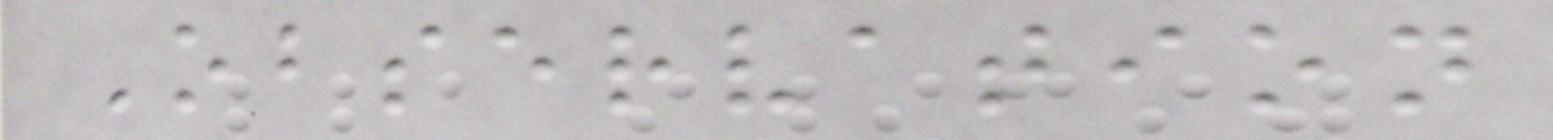Observation
